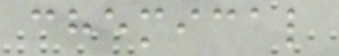chemical
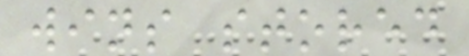wins stored
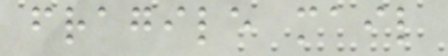fragile mail
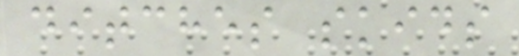ditches skids
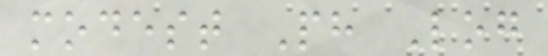modest Ph Log
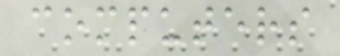computers
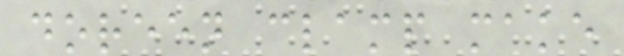doreen clamp make
